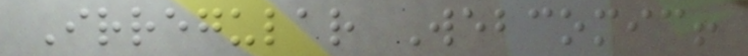Irregular Webcomic!
